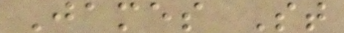James St
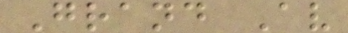Grand Av
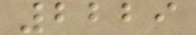2229
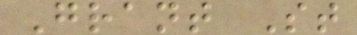Grant St
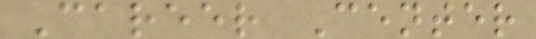Career Center
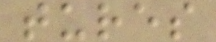tures
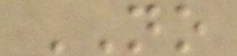NO
